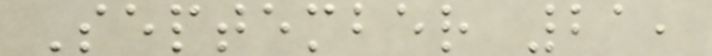September 21,
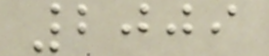2009
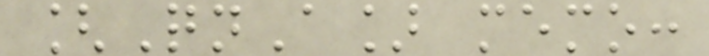[QnA] memo:
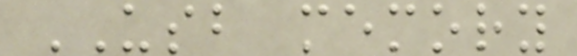USB memory
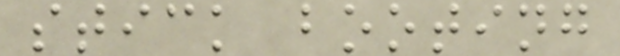stick booting
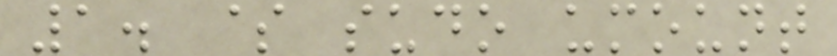1. $ sudo umount
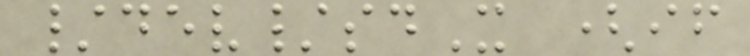/dev/sdX (if
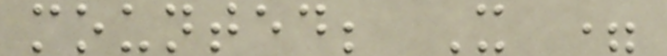mounted; X =
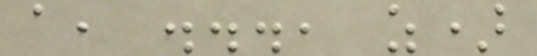a, ..., z)
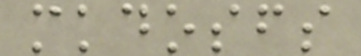mkdosfs
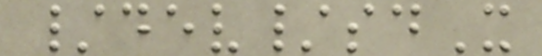/dev/sdX
